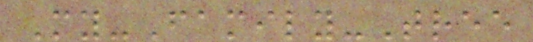My-Family-Tree
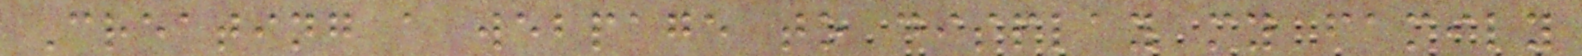Creating a webpage to display my family
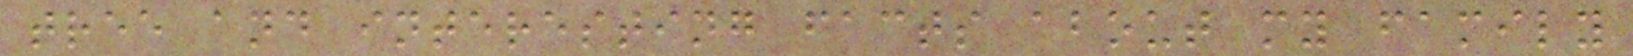tree and interesting facts about my family
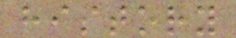history
